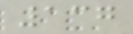137
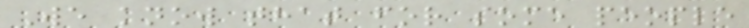We know that for some people
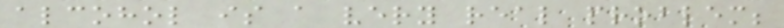alcohol is a very real problem;
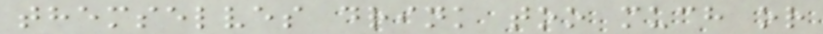themselves drink too much or
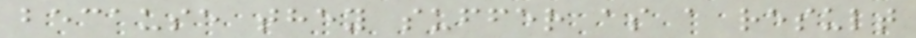because they suffer as a result
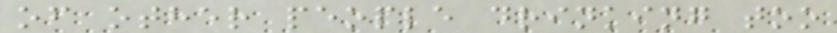of other people drinking too
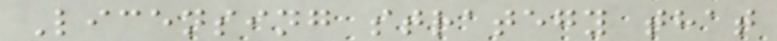Licensing strategy that
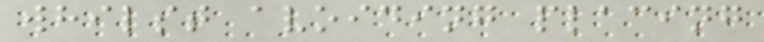whilst avoiding placing
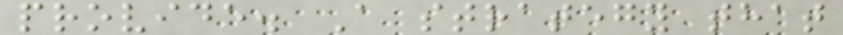provide. A strategy that
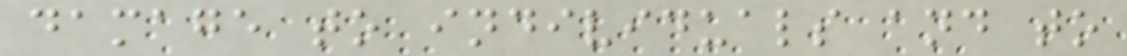damage to individuals and to
